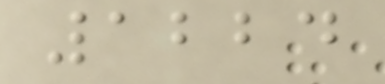1224
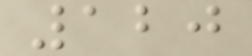120
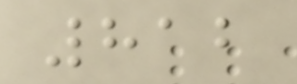812
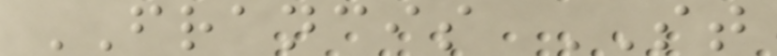FRANCIS ST
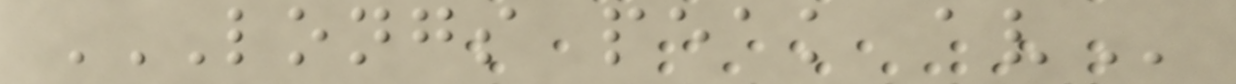LONGS PEAK AV
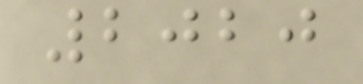2020
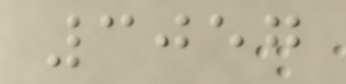3057
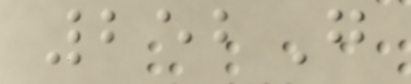252G
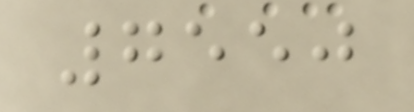7550
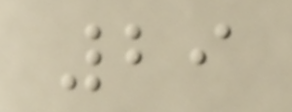29
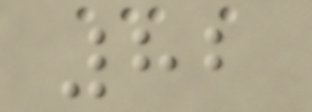82
